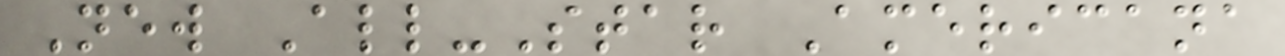New All-Star Americana
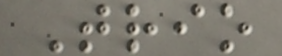Trio
